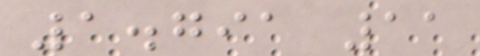1.791 11
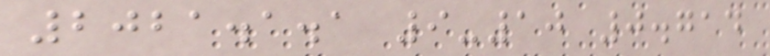2021.1.1 9-10 0.714
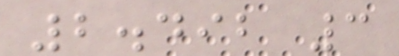2.492 3
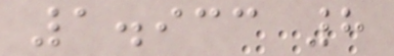1.933 8
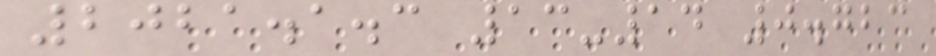2021.1.3 13-14 0.723
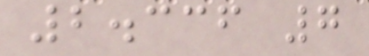2.336 7
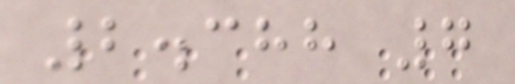2.388 7
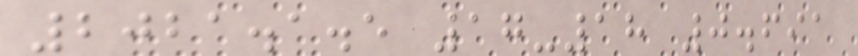2021.1.5 17-18 0.691
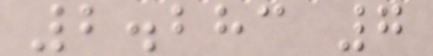2.283 7
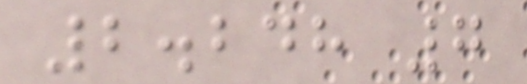2.248 7
